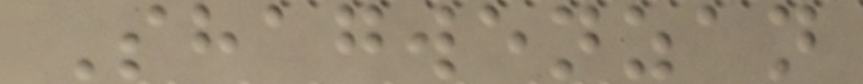Shagwenzan
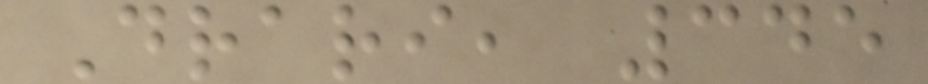Drari, 345
